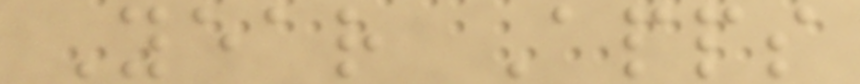Year Apps
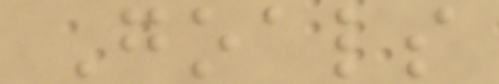Goals
